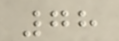78
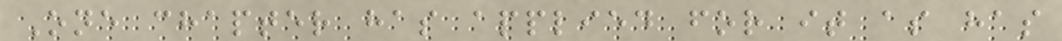One chapter has applied for it as has
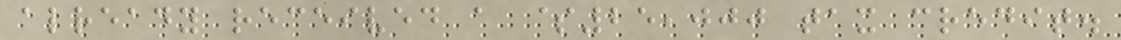already received a $25,000 tax credit.
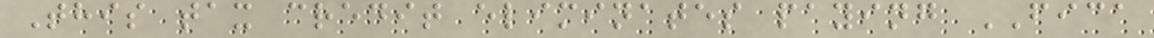This tax credit eliminates paying FICA
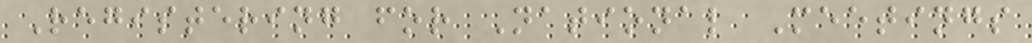Registering for National Meetings
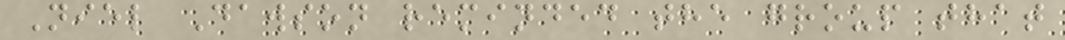Niel Dawson reminded the group that
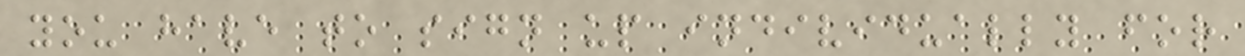you have to sign up individually for
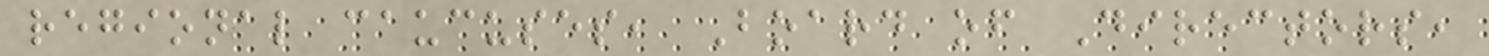regional caucuses, Board of Directors,
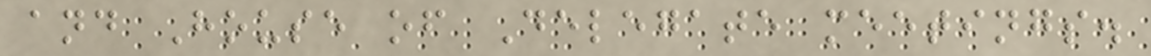and House of Delegate meetings.
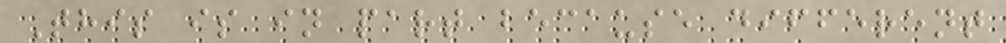This is in part because different
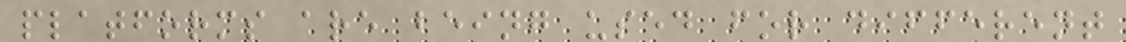platforms are being used for different
